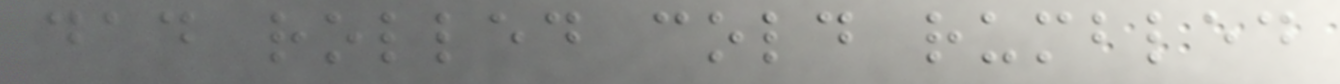dad rolled cold rumbled
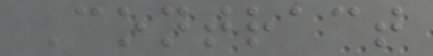Contract
